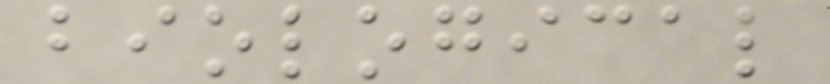biological
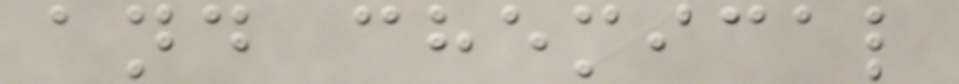and chemical
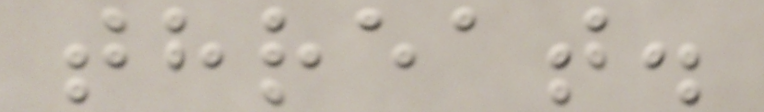threat.
